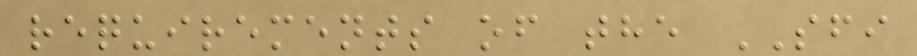requirements of the SFI
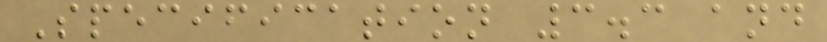Specification 3.3 and
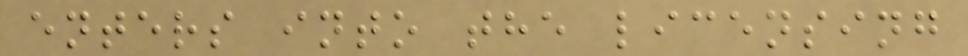enters into the licensing
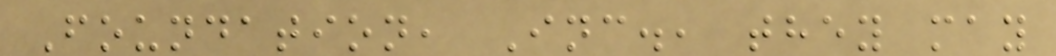Foundation, Inc., they may
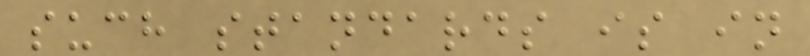such standards is in
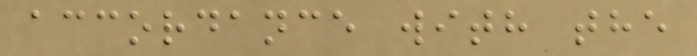accordance with the
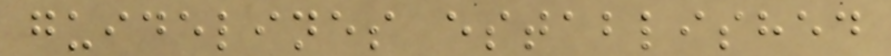guidelines established
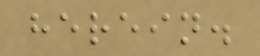herein.
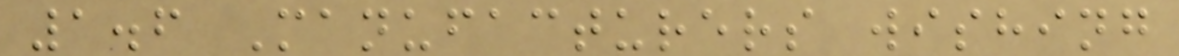1.6 Manufacturers wishing
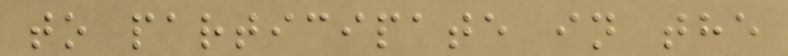to participate in the
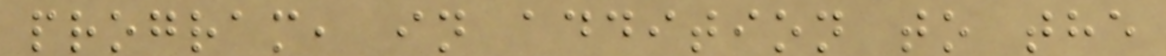program, in addition to the
